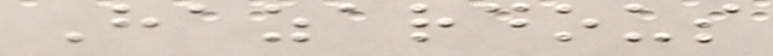Hazardous
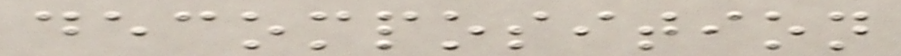decomposition
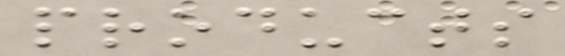products
